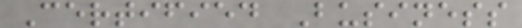Certified Business
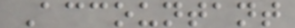Accountant
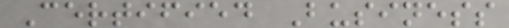Certified Business
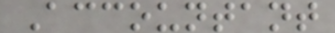Accountant
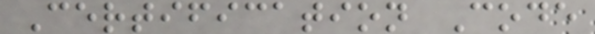Certification Code
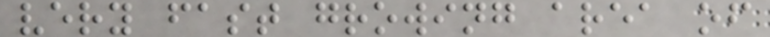very fast growing area of
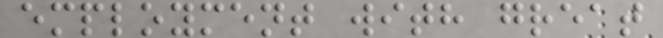employment with great
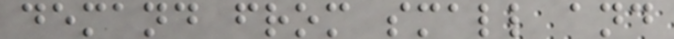demand from small and
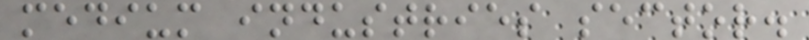medium industries sector.
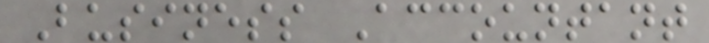Business Accountant
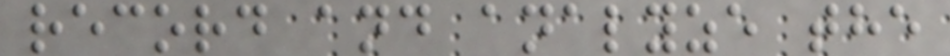record and analyze the
